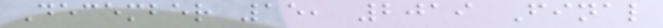December 15, 2019 Final
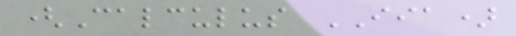(Calculus IIA)
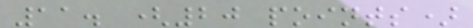11. (20 points)
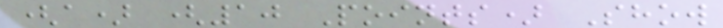(a) (10 Points) Show
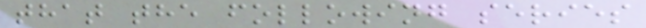that the following series
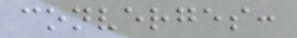converges:
